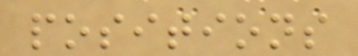positions
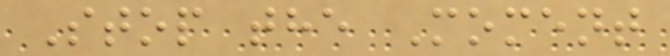Stop the Moment
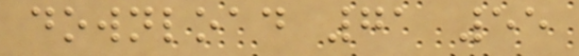download 71 55
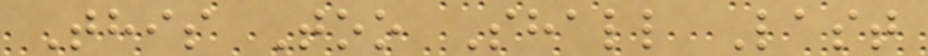This Too Shall Last
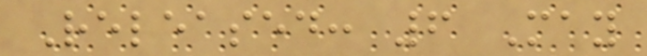Released: 6 May
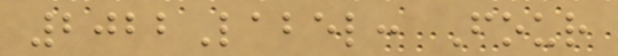2022Label: Four
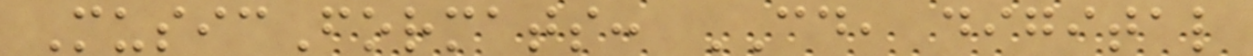MusicFormats: CD, digital
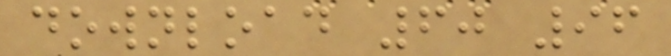download 60 96
